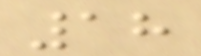18
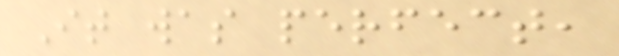It was perfect,
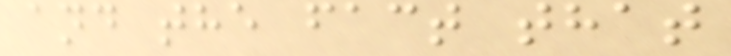and the fact that
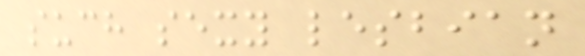such sexy lesbian
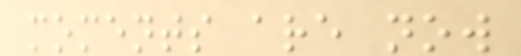moments are now
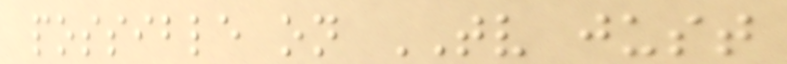possible on TV just
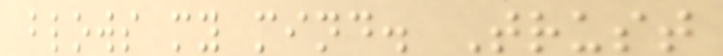blows my mind. Trust
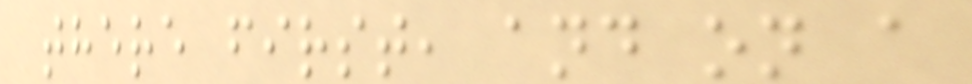there first, and on a
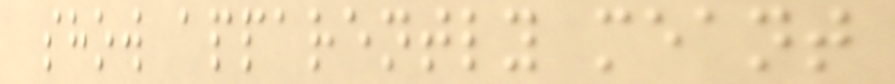show apparently meant
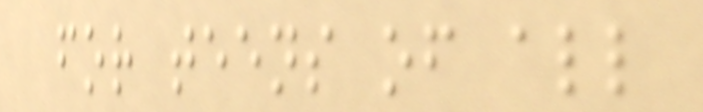for teens of all
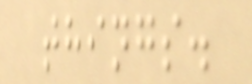things.
